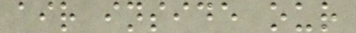air inside our
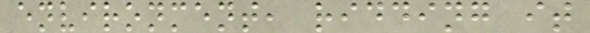environment, ridding it
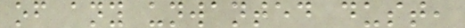of any unwanted dust,
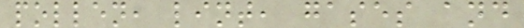pollen, lint, gases and
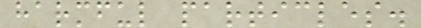harmful particles.
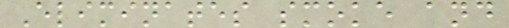Eliminates smoke and
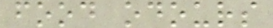food odours
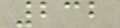232
